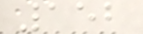152
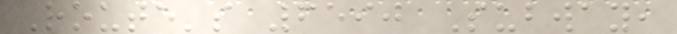Route's 6590 Subway,
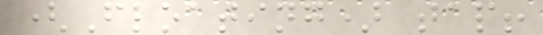(Floating) tap!
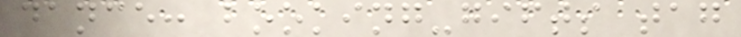dance: booking-gifts tag
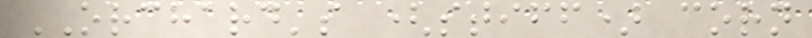ORCHARD's (stiff) corn
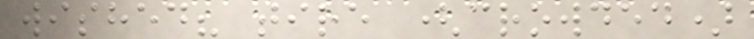wished? tire (crowded)
